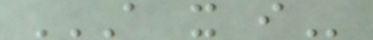A X I
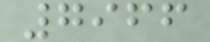7966
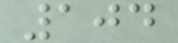104
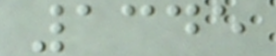1345
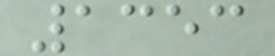1353
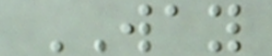WAY
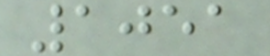1051
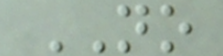NO
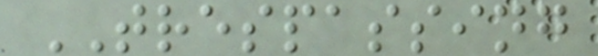TRESPASSING
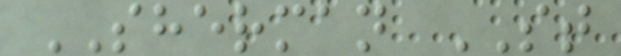SHERMAN ST
